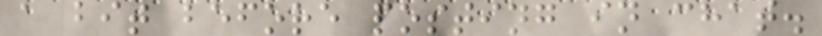a bit before posting in chat.
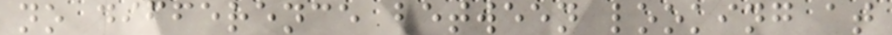no difference between looking at
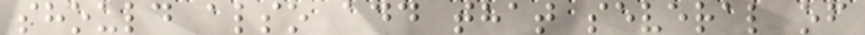should also add that several of
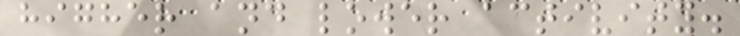higher and lower activity.
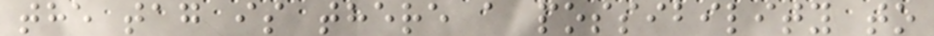the tag is there a possibility to
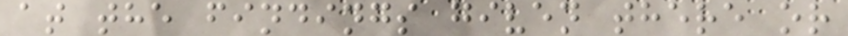at the findings given there or
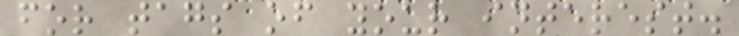for tags of your interest.
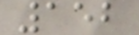152
